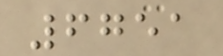6751
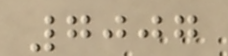7007
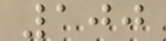100
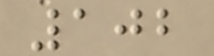102
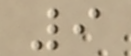9
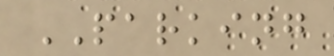PARKING
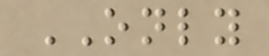ONLY
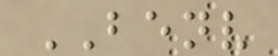BENV
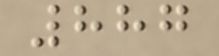887
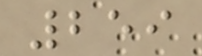259
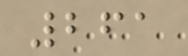261
